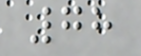78
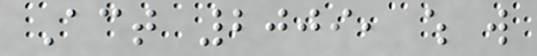Act 2009, which will
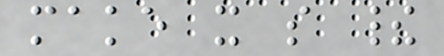make it so their
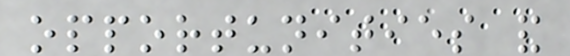opportunities and
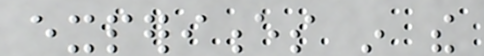experiences in the
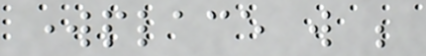workplace will be
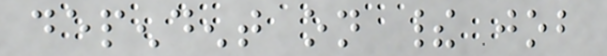dependent on their job
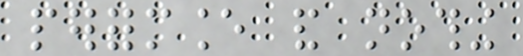performance and nothing
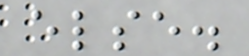else.
